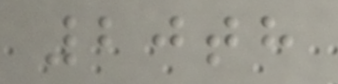20th
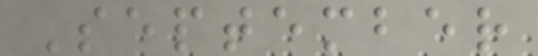September
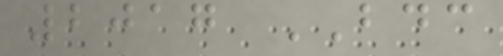2017 BDC
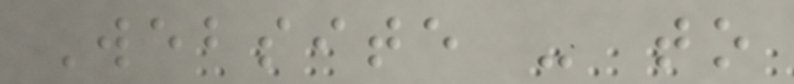Website - to
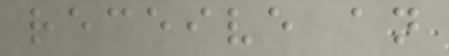receive an
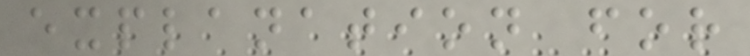explanation for
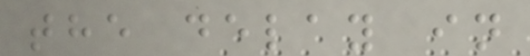the delay in
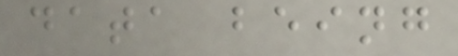data being
